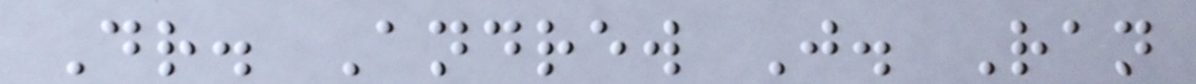Dr. Andrew J. Ran
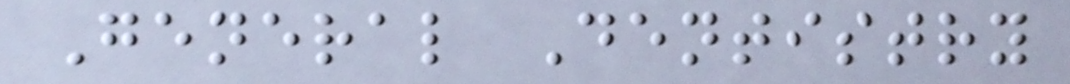General Dentistry
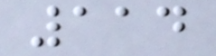114
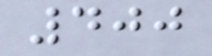400
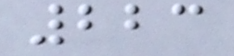223
